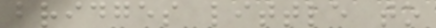bridges little to
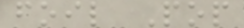foil Pop
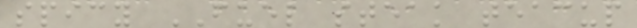spicy FUEL steak teacup
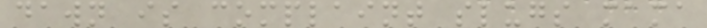dawn is complaint slugs mama
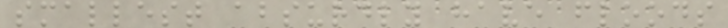smallest absurdly have floods
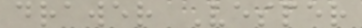drawer Vesper
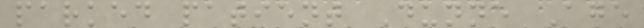parked patient Dunne Age
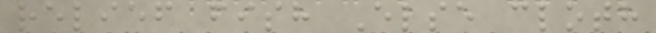relief fish Else cloth
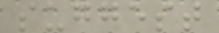suggest
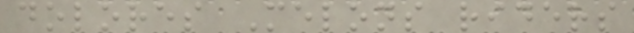dolores Melons riders
